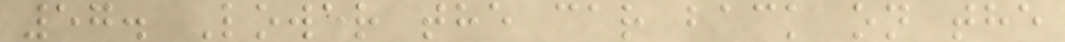57. Lower the car back on the
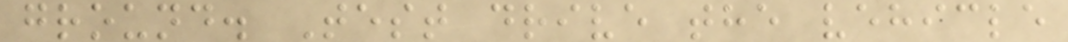ground. Test drive the vehicle
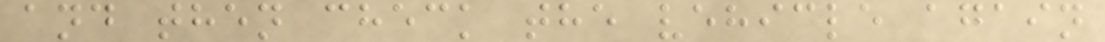and then check the vehicle again
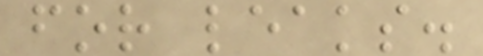for leaks.
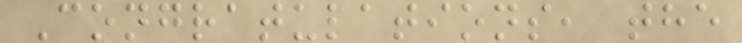Congratulations, the
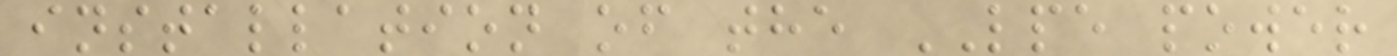installation of the LPE power
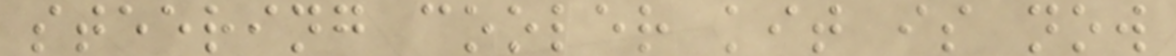steering cooler kit is now
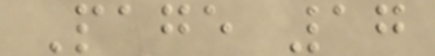Page 17
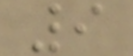9
